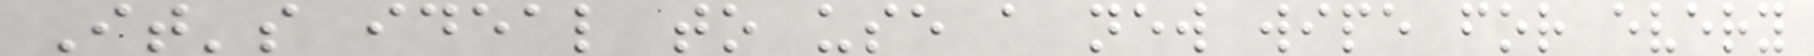It's ideal to use a new wipe for every
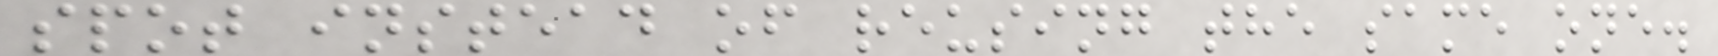spot instead of reusing the same one.
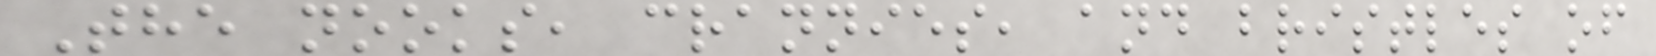The nooks, crannies, and bristles of
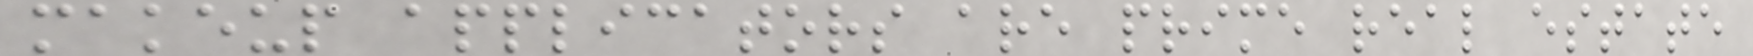makeup applicators are prime real estate
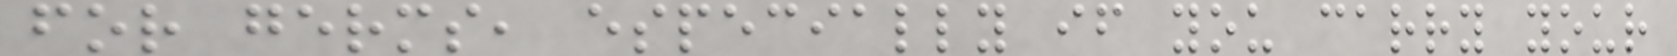for germs, especially if you carry your
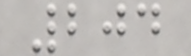204
